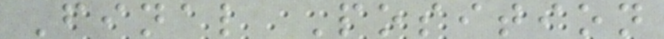Final Position
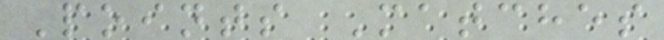Points Matches
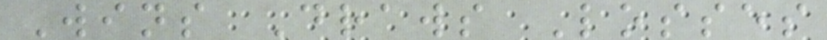Wins Draws Losses
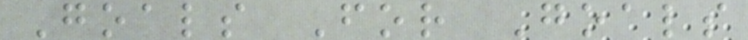Goals For Goals
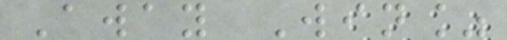Away Win%
